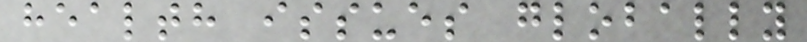health issues globally
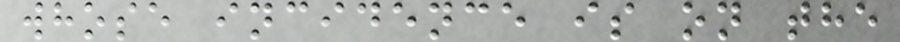whose incidence is on the
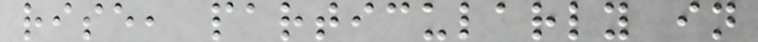rise, particularly in
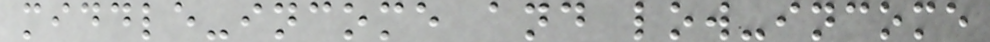middle-income and low-income
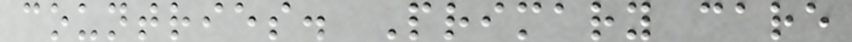countries. Primary care
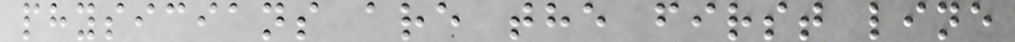physicians are the first line
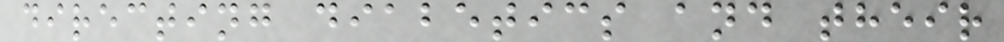directing diabetics and their
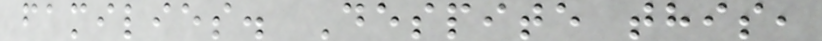families. Despite this,
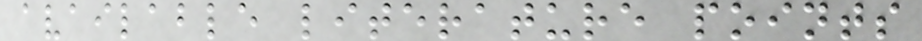available literature points
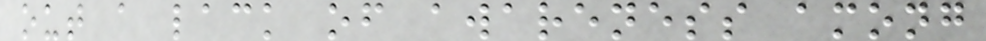out a lack of awareness among
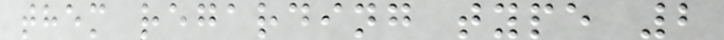them regarding type 2
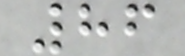86
